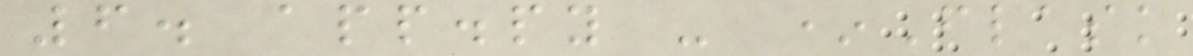6. app.py - *Flask
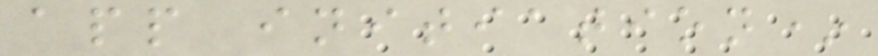app initiation*
